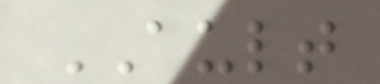AULT
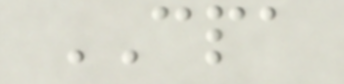CPA
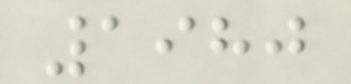1980
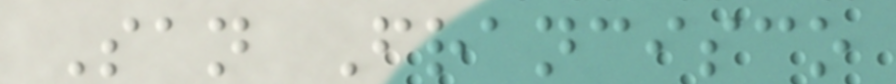San Francisco
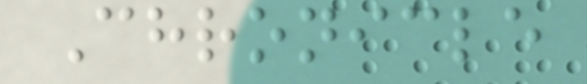Chronicle
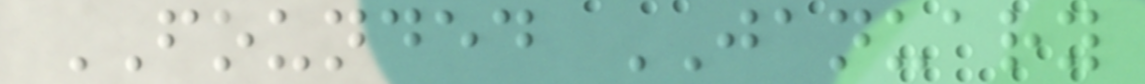FOUNDED JANUARY
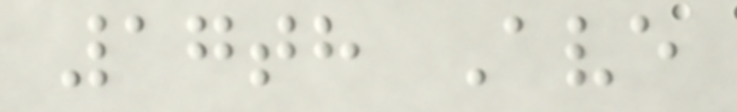17th Ave
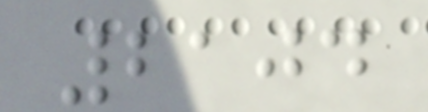2104
